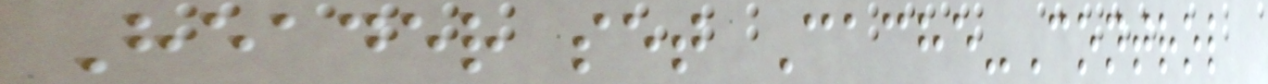Header set Cache-Control
